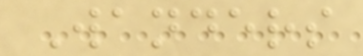Wanders
